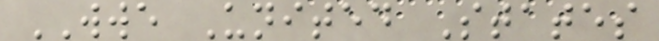WWE United States
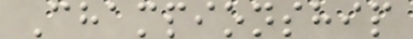Championship
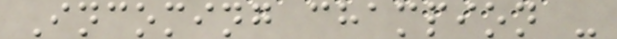Incoming champion -
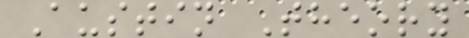Austin Theory
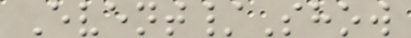Event/Show
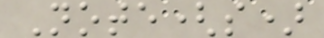Note(s)
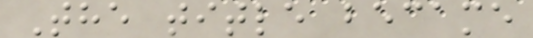The title became
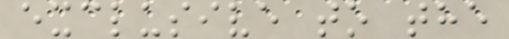exclusive to the
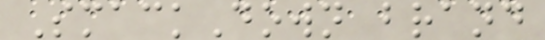SmackDown brand
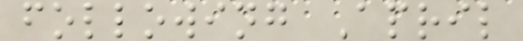following April
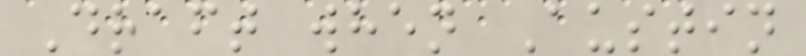Draft when Austin
